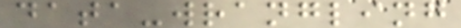data-wrangling
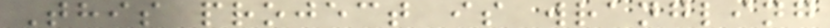This project is wrangling
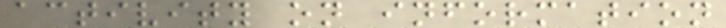activity on information
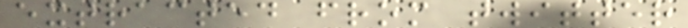extracted from twitter
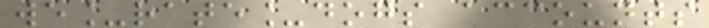we_rate_dogs accounts
